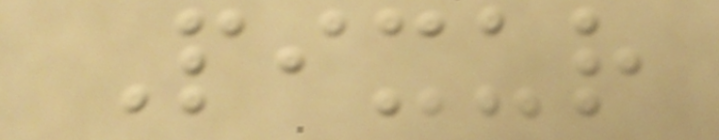Pixur
